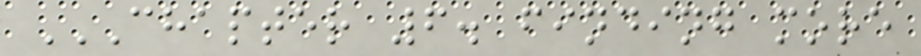CHAPTER 6. FINDING MORE
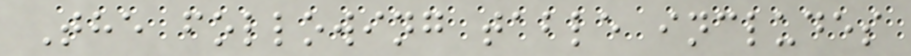The following table includes
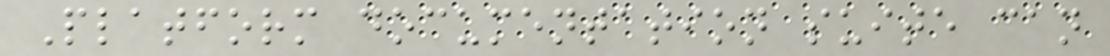Platform documentation suite can
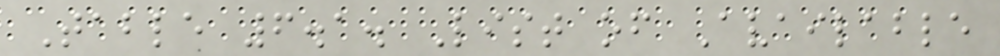Table 6.1. List of Available
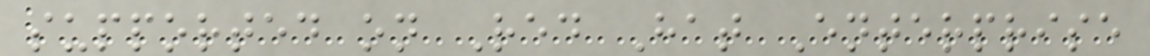supported on Red Hat Enterprise
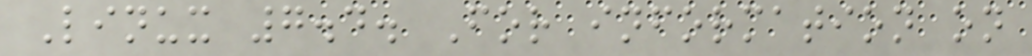Linux 7.4. For information on
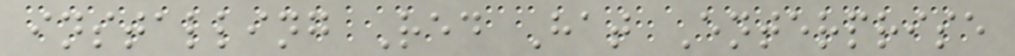installing Red Hat Enterprise
